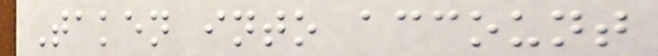Taken into account
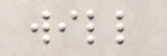will
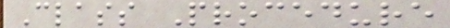Class Procedure
